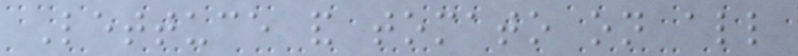Lettuce and tomato on all
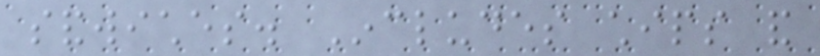sandwiches. Includes chips and
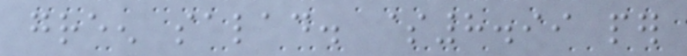green salad. $8.99 per
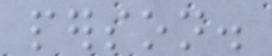person.
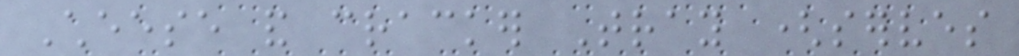Cheese and cracker Tray (serves
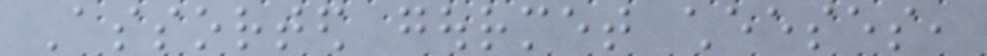Assorted gourmet cheeses,
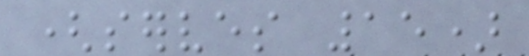(serves 15)
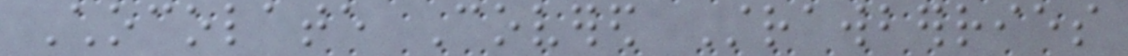Chocolate Covered Strawberries
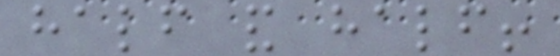half and half!
